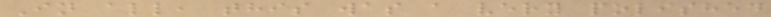In all, this was a very polished
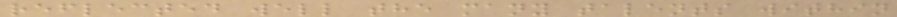reflected well the many talents within
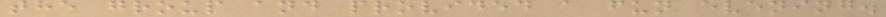the group and provided a fun evening.
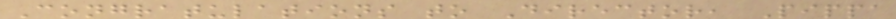Congratulations to Director, Pippa
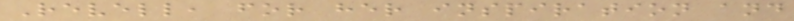Revell, for her inspiration and
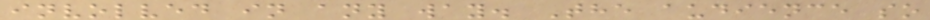involved in any way. The audience so
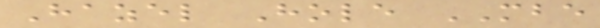Hazel Hole MBE
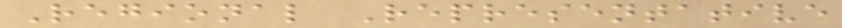Regional Representative
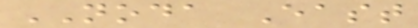NODA East
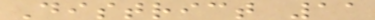District 11
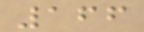166
